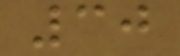30
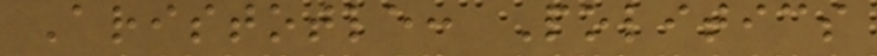Aristotle: Politics
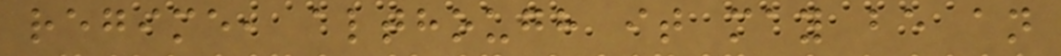regime, although it may be an
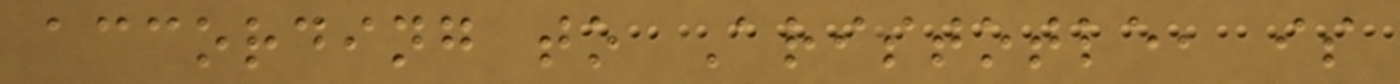according to Aristotle, is
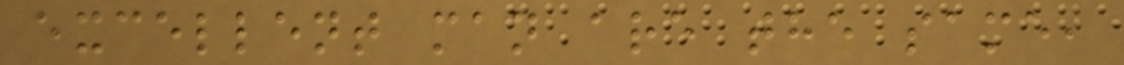excellent man are the same,
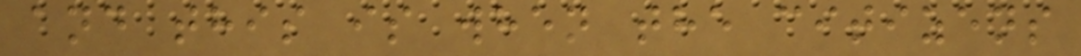and this is when the citizens
